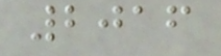2016
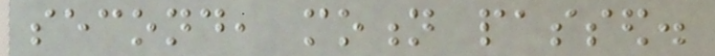second, motion passed.
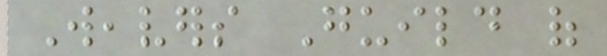Weavers Guild of
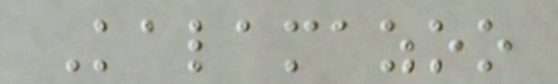Kalamazoo
